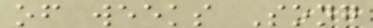of weeks Song
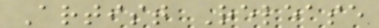Artist Release
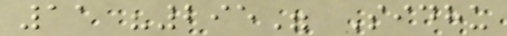11 "295" Sidhu
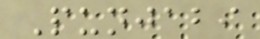Punjabi
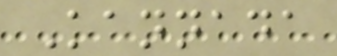Kannada
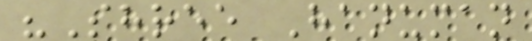"Shree Hanuman
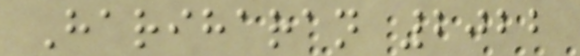Hariharan 2022
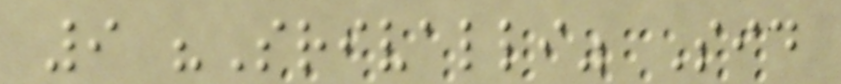9 "Srivalli" Sid
